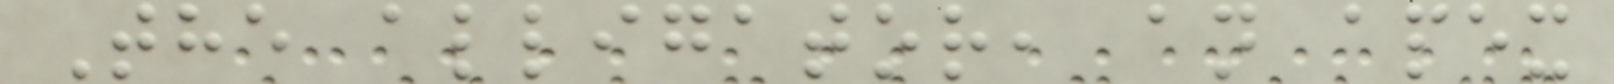The alligator, an apex
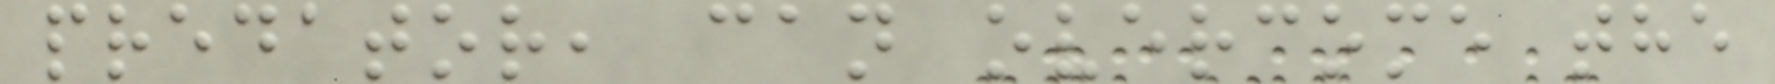predator, can overcome the
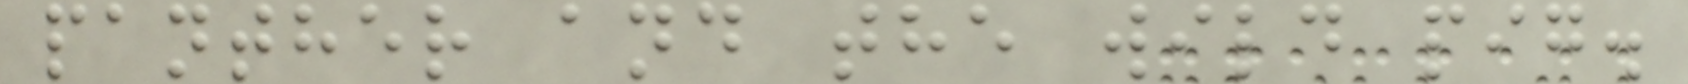panther and the wild pig.
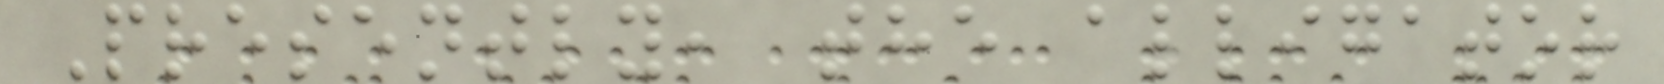Presently, the alligator
